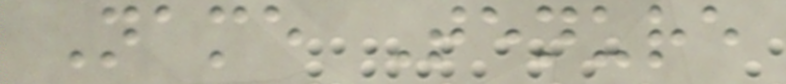Name Tenure
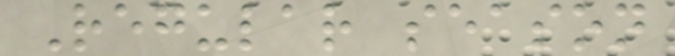Regular season
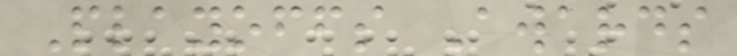Playoffs Awards
